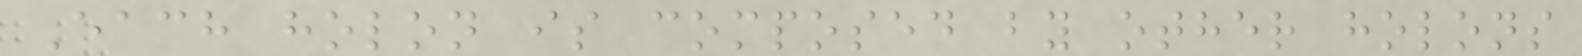Each holon is composed by other holons
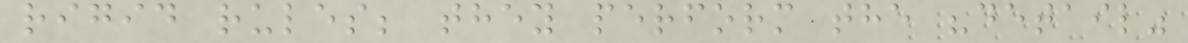rigid rules; they perform the "detail"
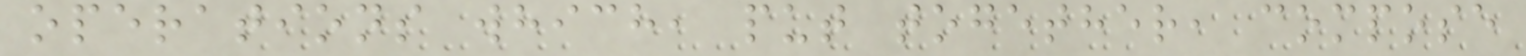operations which, put together, compose
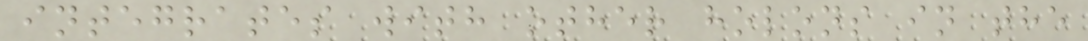integrates with other holons in the
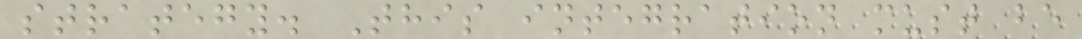strategy. This integration must be
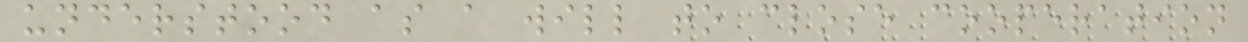understood as a will to close cooperation
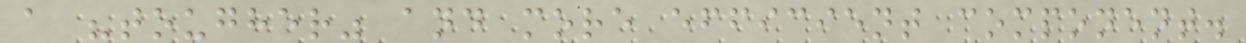a "tougher" and more efficient component.
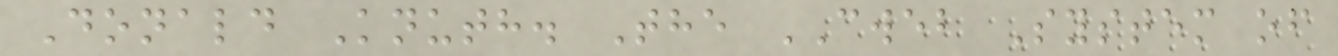Donald Knuth. The CWEB System of
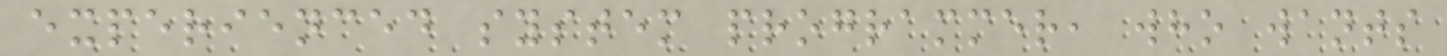experienced system programmer, who wants
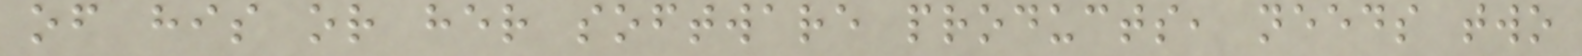of his or her software products, needs two
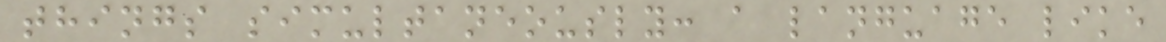things simultaneously: a language like
